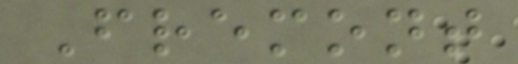Fremont
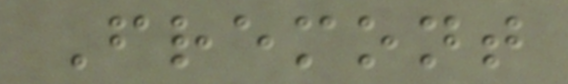Fremont
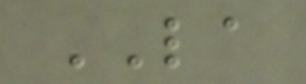LA
